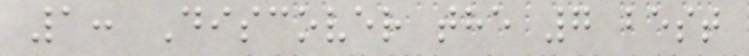1: Discover the 7 best
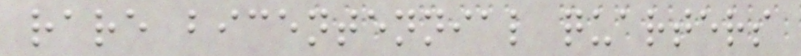rare bicentennial quarters
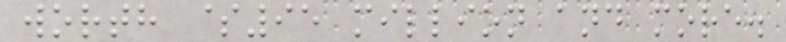worth $95 million and more.
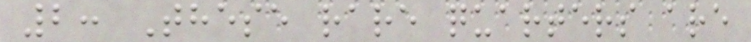2: These rare quarters are
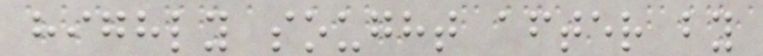highly sought after by
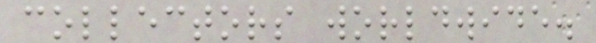collectors worldwide.
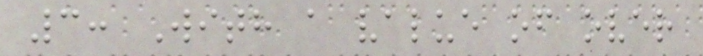3: With a value of over
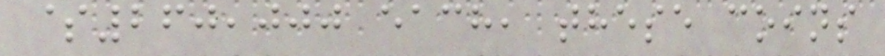$260,000 each, these coins
